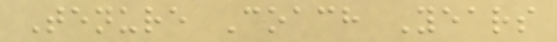Tenure Coach Years
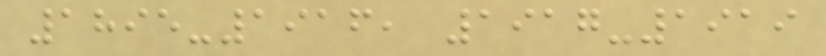1895-1916, 1917-1919
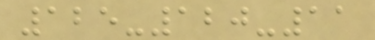125-120-11
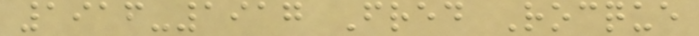1916-1917 Fred Rocque
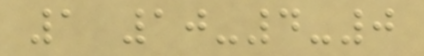1 10-4-0
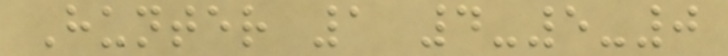Hunter 1 4-5-0
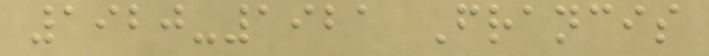1920-1921 Francis
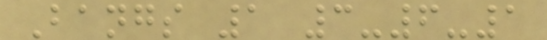Bangs 1 3-6-1
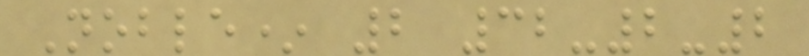Noble* 2 32-2-2
